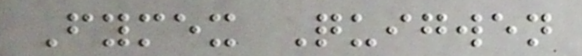Fymex Quigwen
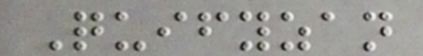Quifyzan
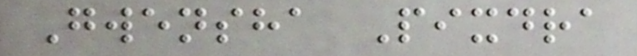Gwensha Pixdra
